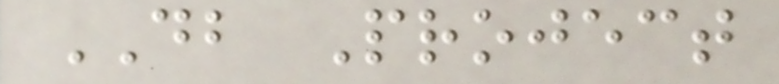DB Project
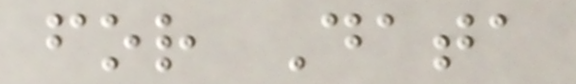for Data
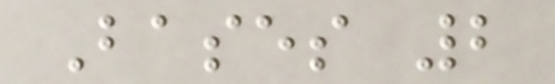Bases 2
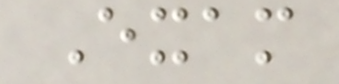Exam
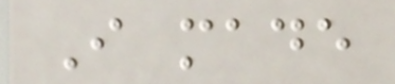I made
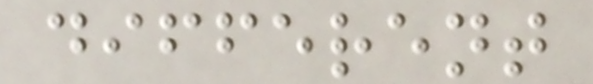different
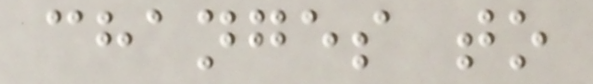changes to
